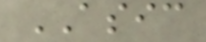ASIC
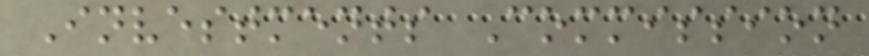Investments Commission
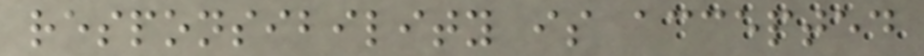responsibility is accepted
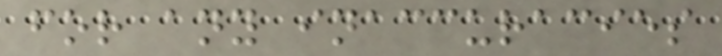for any inaccuracies
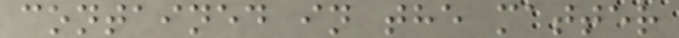contained in the matter
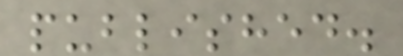published.
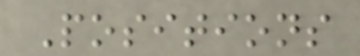Positions
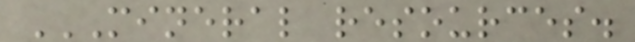MINERAL RESOURCES.
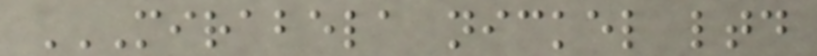MIRABELA NICKEL LTD
